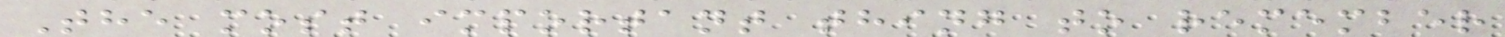The most important thing to remember
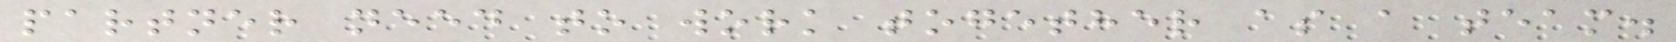partner need to work together as a team.
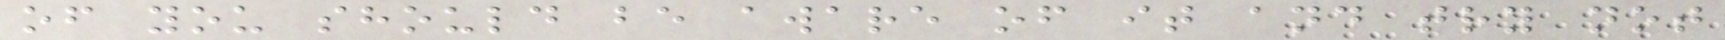of you should be aware of it and try not
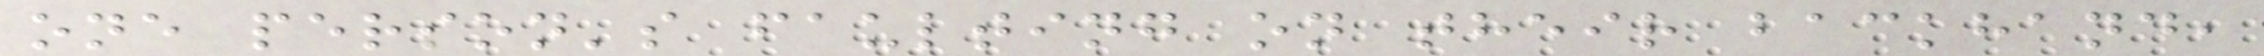one person's faulting on their backhand,
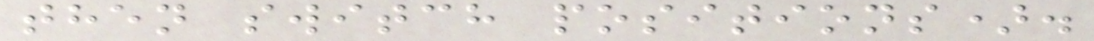then switch positions).
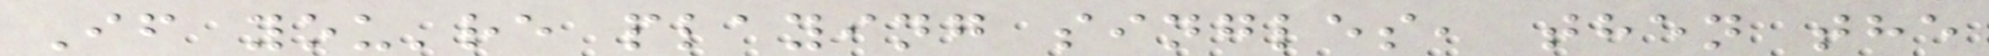If you're playing singles, then the
